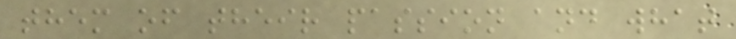them of their passion and what
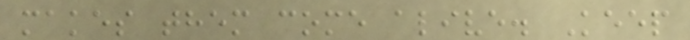makes them come alive. Keep
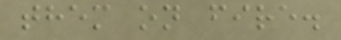them on fire.
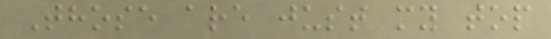Those are just my top
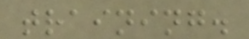training.
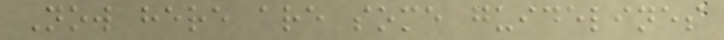Now here are some guidelines
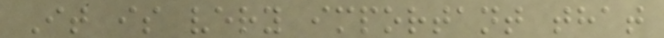It is very important that
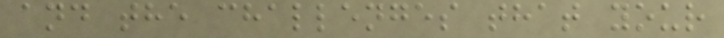and the challenges that your
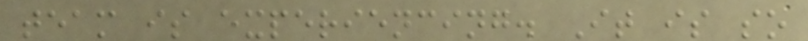team is experiencing. It is so
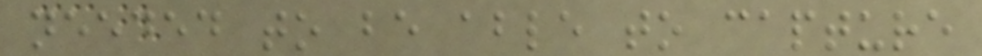needed to be able to capture
